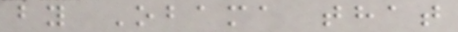by Obama that
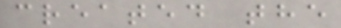created the
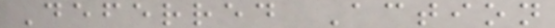Deferred Action
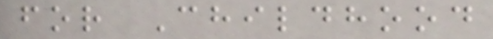for Childhood
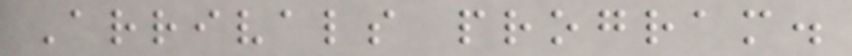Arrivals program.
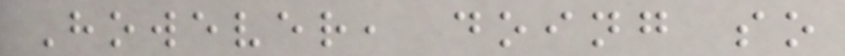However, doing so
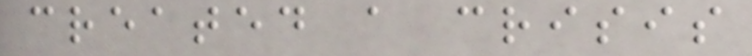created a crisis
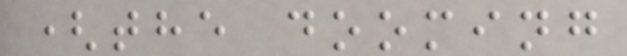(the dooming
